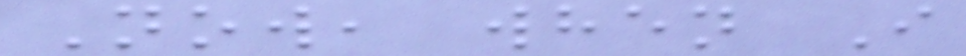Now, when I
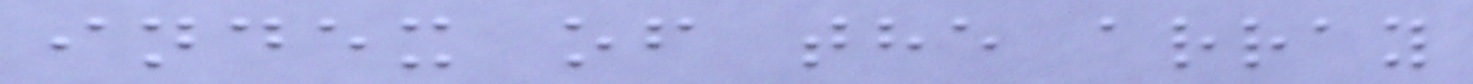index of the array
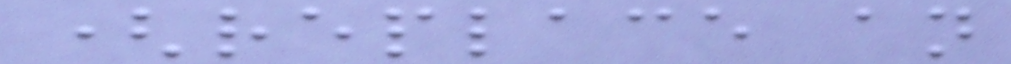(replace an
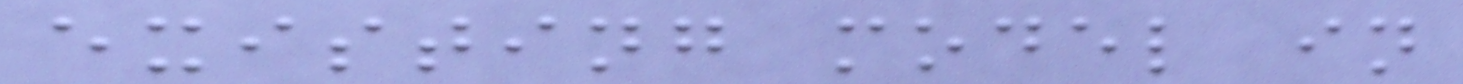existing model in
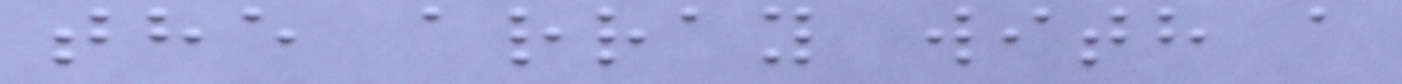the array with a
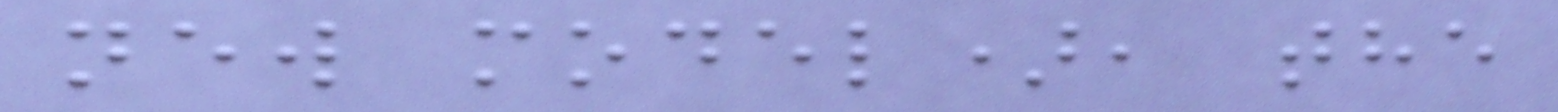new model), the
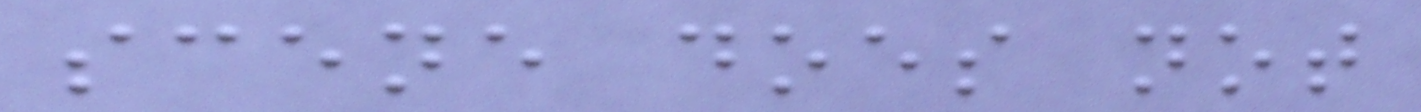scene does not
